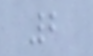2
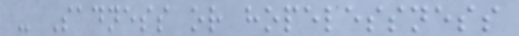- Sadness or hopelessness
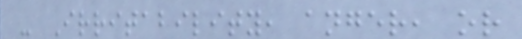- Irritability, anger, or
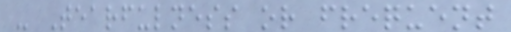- Tearfulness or frequent
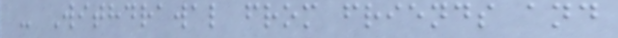- Withdrawal from friends and
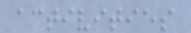activities
